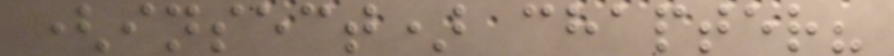(insect) chapter?
